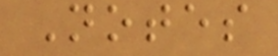Notes
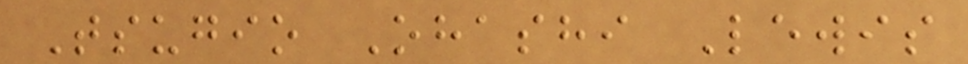Tsugio Ohashi Lewis
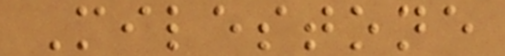Milestone
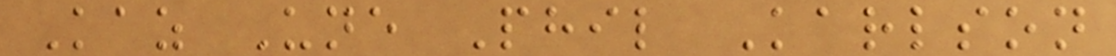Kaz Une Phil Karlson
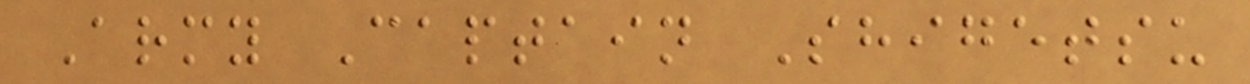Army Captain Shigetsu
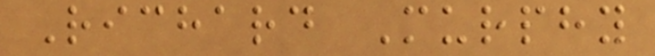Richard Murphy
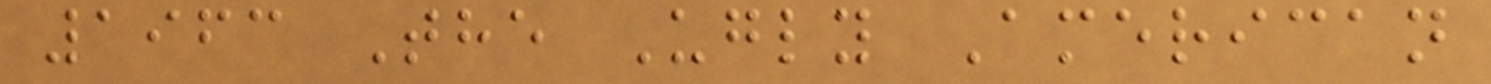1963 The Ugly American
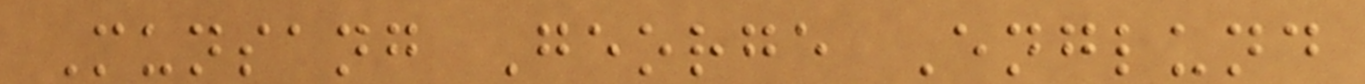Munsang George Englund
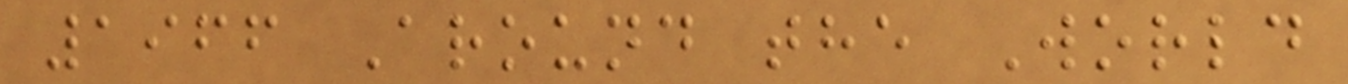1966 Around the World
